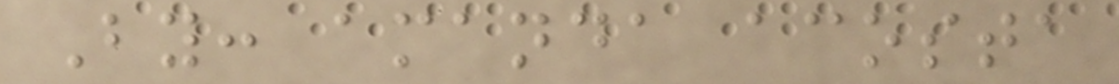By: amanda acosta
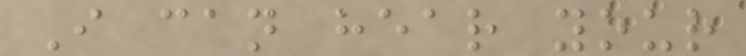I can hear your
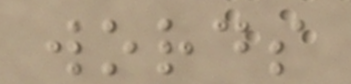words
